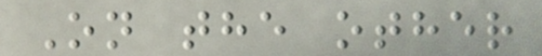On the other
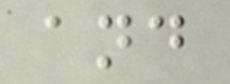and
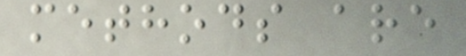methods are
